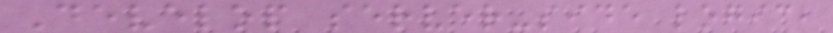Develop server-side logic,
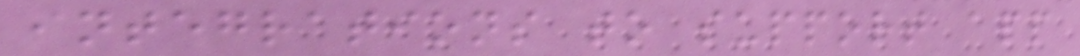integrations to support app
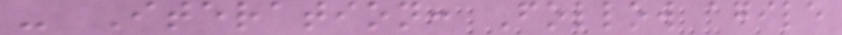- Iteration: Follow agile
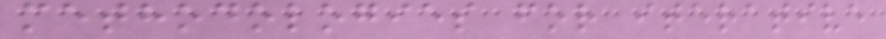methodologies for iterative
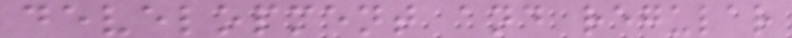development and regular
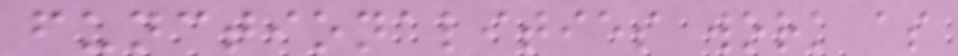functionalities work as
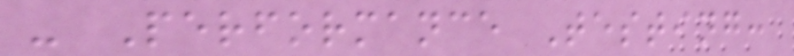- Performance Testing:
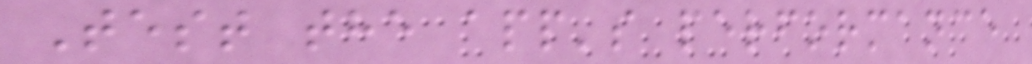Test the app's performance
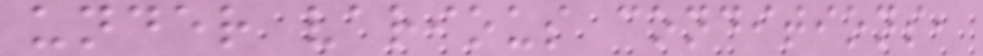under various conditions,
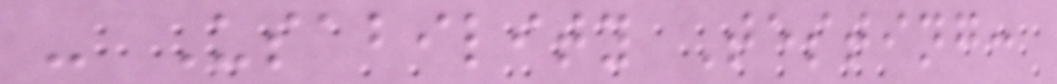- Usability Testing:
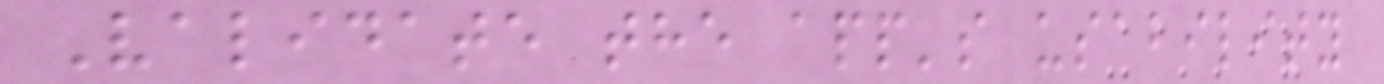Validate the app's usability
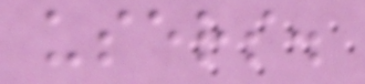users.
